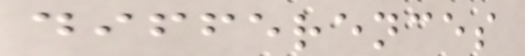differences
